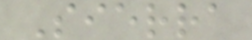Sierra
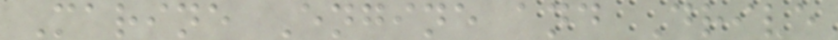Marine Engine and Drive
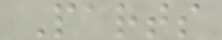Parts
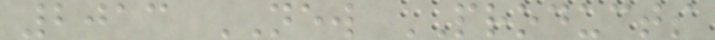2013 NEW PRODUCTS
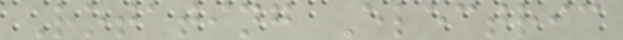Rotating Electric
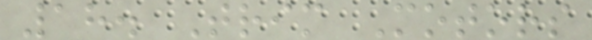18. Trim Motors
